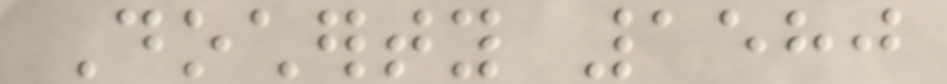Docherty 1580
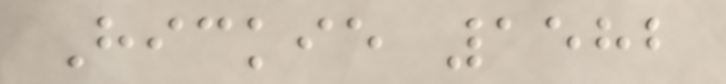Hickie 1582
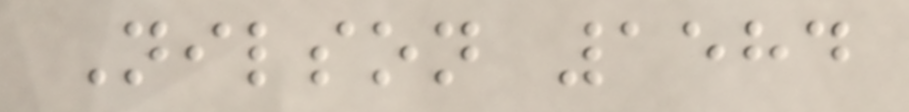Nilson 1584
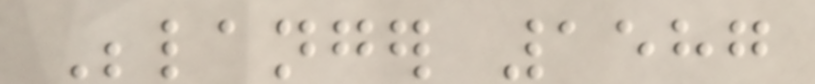Belanger 1587
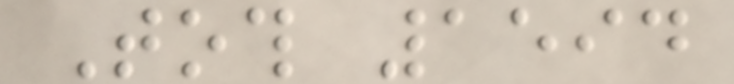Toth 1594
